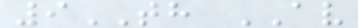9TH AV
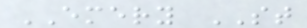EMERY ST
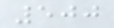500
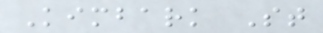Kimbark St
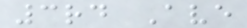3rd Ave
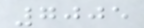7005
